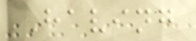Having
